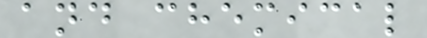and chemical
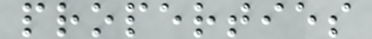properties
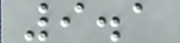9.1
